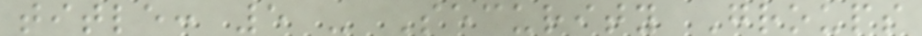title: 5 - Security Groups
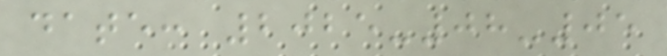date: 2025-08-05
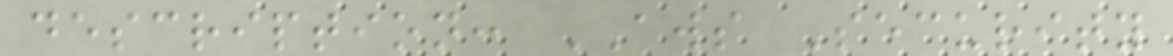description: AWS Security
